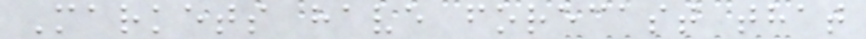Markets have forecast that
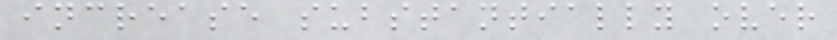increase substantially over
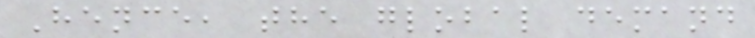Hence, the global demand
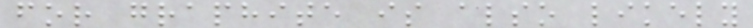for graphite is also likely
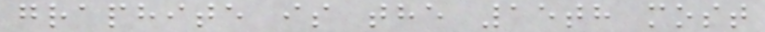graphite is the 15th most
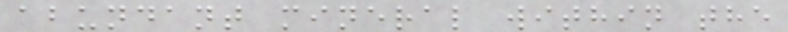abundant mineral within the
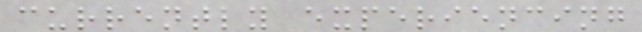currently experiencing
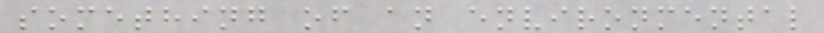something of an environmental
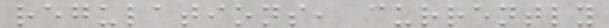regulations, currently
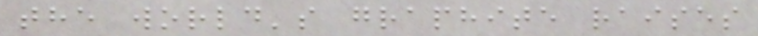the world's graphite raises
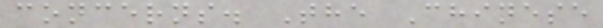concerns. The Chinese
